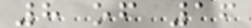8 of 16
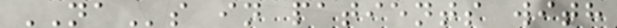NAs in patients with
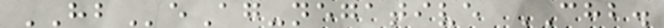HBeAg-negative CHB.
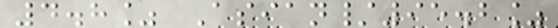4.8% Asian/95.2%
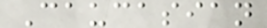Caucasian
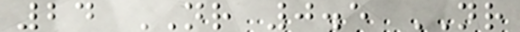24 NR 0.5 NR
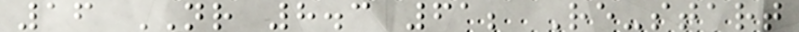16 NR 8.3 61; Re-start
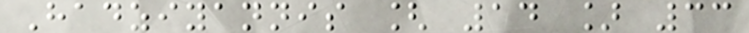Hadziyannis [ 14 ] 33
